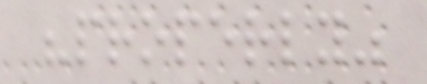"properly"
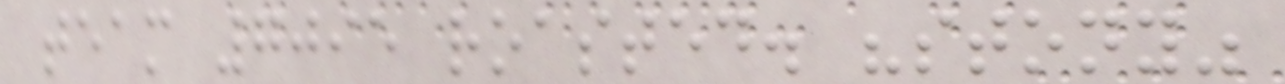team 7095 roasted. "stony"
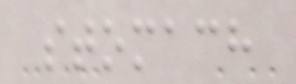stomach
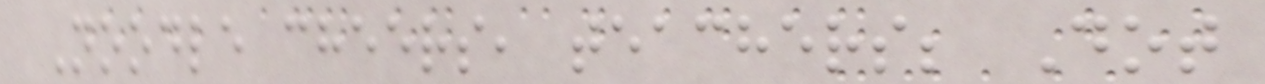Noodle cheers, teachers; Dot
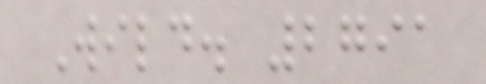Wild. 2791
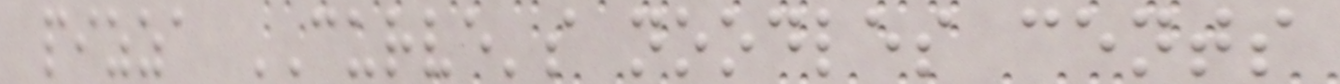pizza CURVE's noodles cents
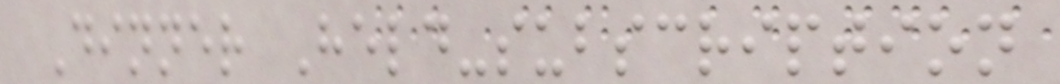Dinner Held-subscription
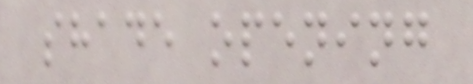shade opening
